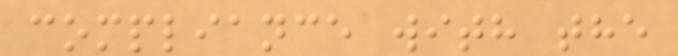compliance with the
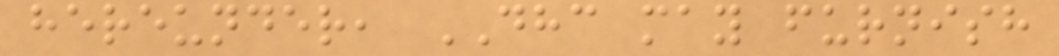hereunder, DHC may furnish
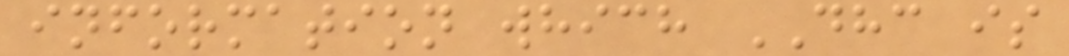information which DHC is
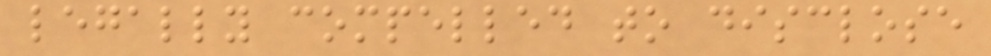legally compelled to disclose
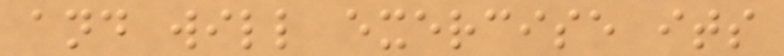and will exercise its
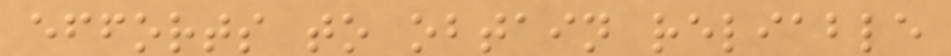efforts to obtain reliable
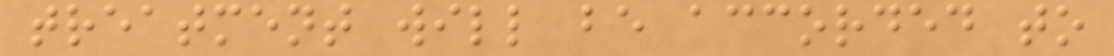treatment will be accorded to
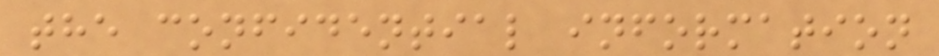the confidential information
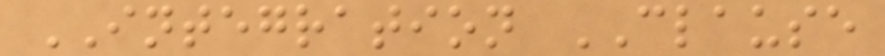INTEGRATION CLAUSE
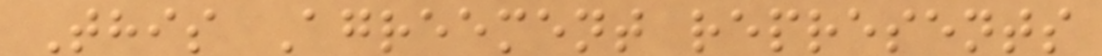This Agreement represents
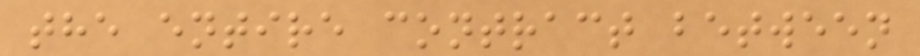the entire contract between
